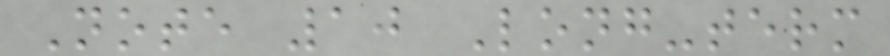Note 10 Long-term
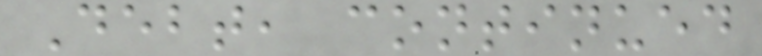Debt, continued
